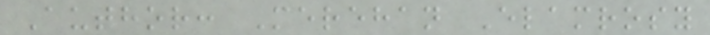Author: Merehan Elamrosy
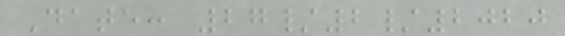Date: 27/2/2020
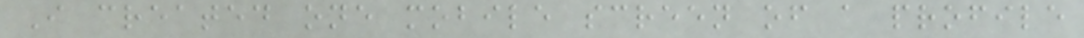I created one mobile screen of a profile
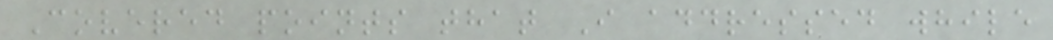Covered points that I addressed while
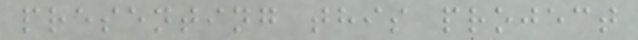presenting this project
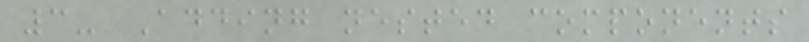3- Adding nested components
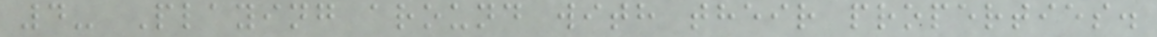4- Playing around with their properties.
